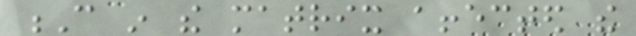C in the matrix affected the
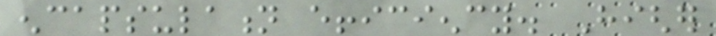encapsulation efficiency. Higher
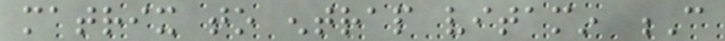matrix to entrap vitamin C
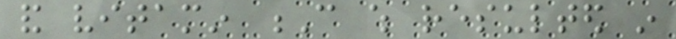and vitamin C which resulted in
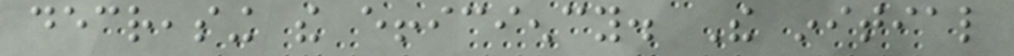decreasing the efficiency. The initial
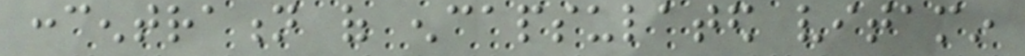concentration of encapsulated vitamin
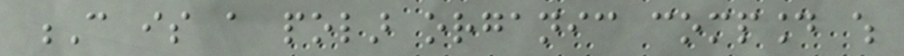C is a polar organic compound which
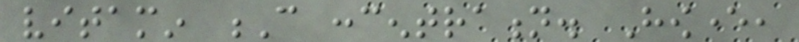vitamin C concentration. However,
